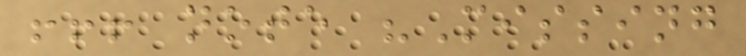!!! note "Missing
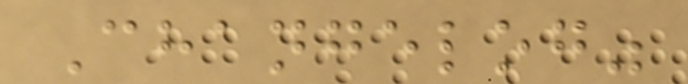Changelog"
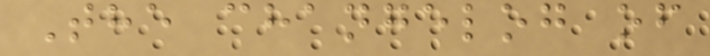The changelog of
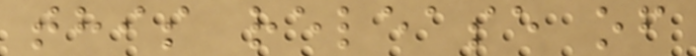this release of
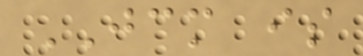JCM is
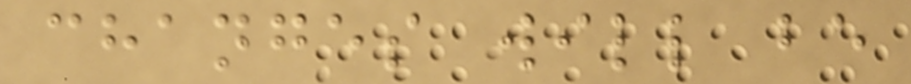changes will be
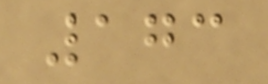173
